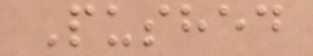Pushed
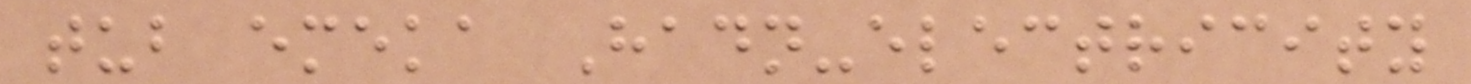tub emeka Hadn-electricity
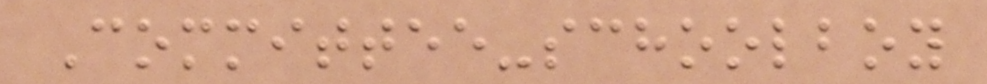Committee-schoolboy
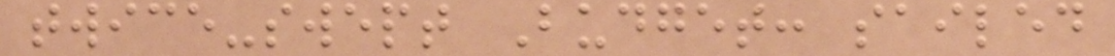twice-swept Budget: sailed
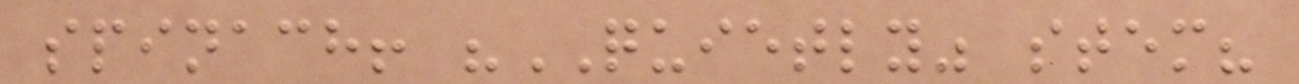spinach! "QUIETLY" stem?
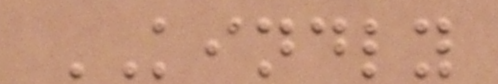KINDLY
